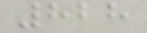828
